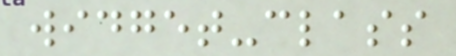widget-class
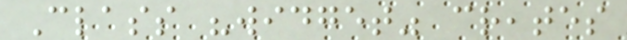Class "widget" creates
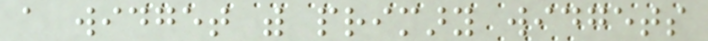a widget with primary widgets
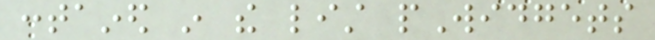contained in the list pWidgets
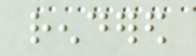rendered
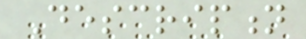Description
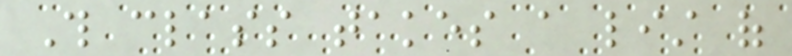This class takes a list of
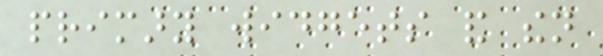primary widgets and then
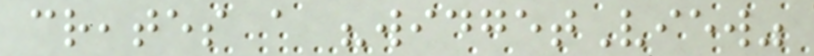creates a "widgetView"
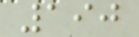190
